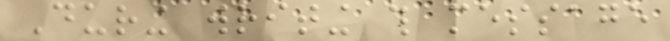During writing this message
